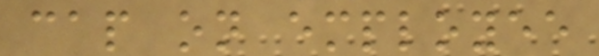cap on employee
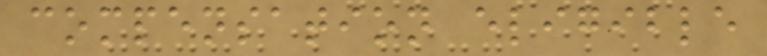compensation eligible
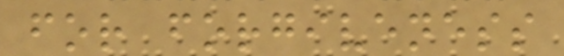for forgiveness
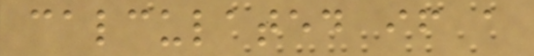calculated if a
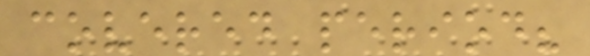covered period?
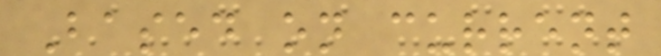Based on current
